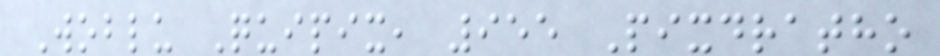Woblu Quipix, 955 Pixdratho
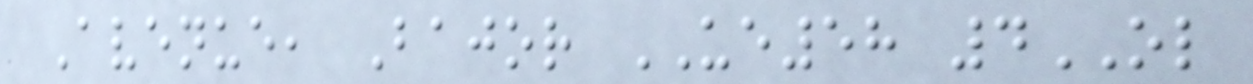Avenue, Bajor UE58 4OL
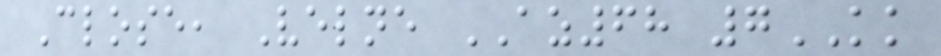Close, Velne AZ68 7KK
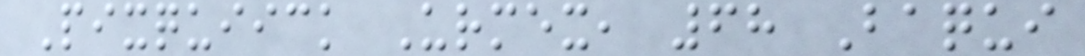Pixquiick Urmex, 68 Baqui
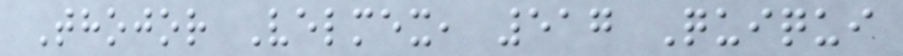Thojor Velmex, 517 Quiqui
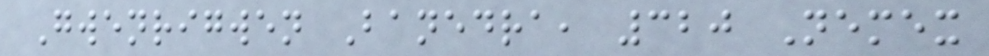Gwenrigwen Banedra, 320 Nemex
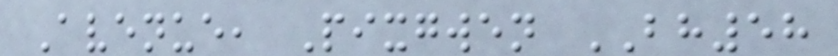Avenue, Pixgwen BH58
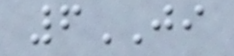6JI
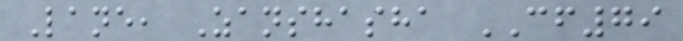Lane, Zanshasha CF79
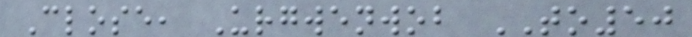Close, Urgwenwob TO50
